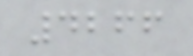4266
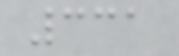331
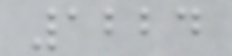1224
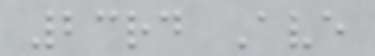23rd Ave
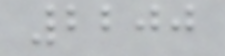2200
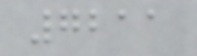7211
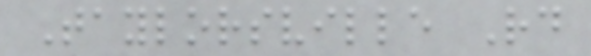Taylorsville Rd
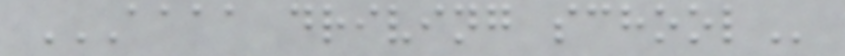AAAA DRIVING SCHOOL
